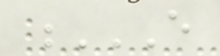E
